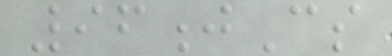96jCs
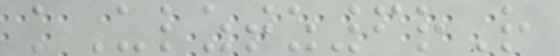kUlztz6rR
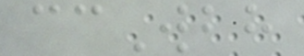ccWbh
